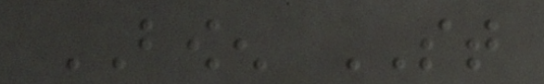BOWEN ST
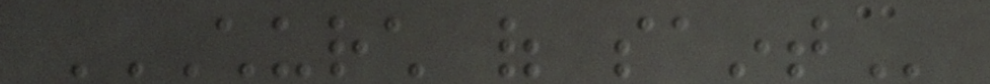CHURCH OF SAINT
